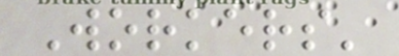Workers'
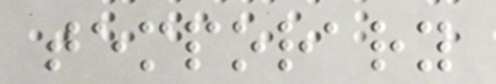temporary
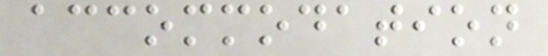accommodation
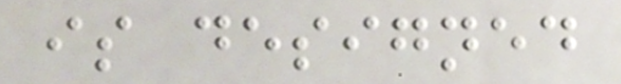is designed
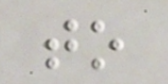to
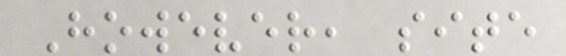However, site
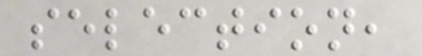selection,
